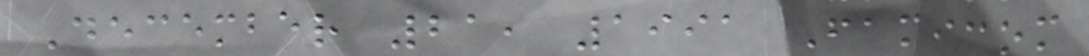December 21, 1991 Famicom
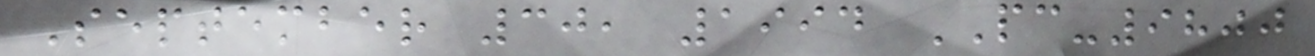September 30, 1994 PC-9800
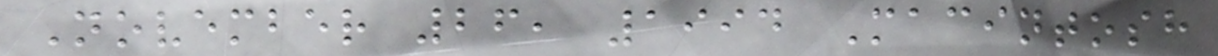November 26, 1994 Macintosh
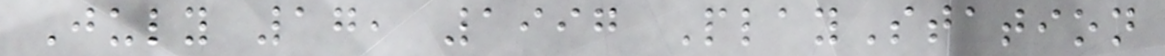July 17, 1997 PlayStation
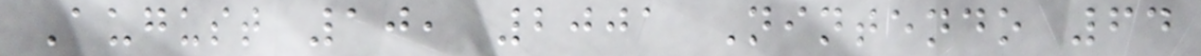August 10, 2001 Nintendo 64
